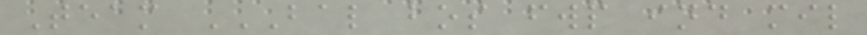Team BAL BOS FWP IND MIL
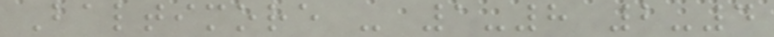Baltimore - 1-8 2-4
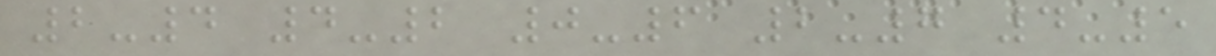2-4 4-2 0-6 2-7 4-5
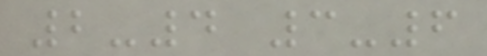2-4 3-6
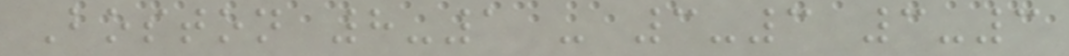Boston 8-1 - 3-3 3-3
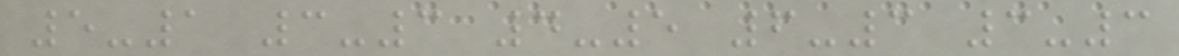5-1 3-3 4-5 6-3 3-3
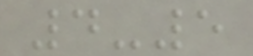4-5
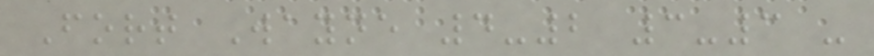Fort Wayne 4-2 3-3 -
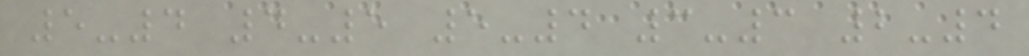5-4 4-5 5-4 3-3 2-4
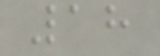18
